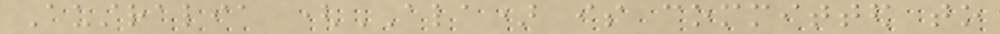Australia (ALA) is committed to
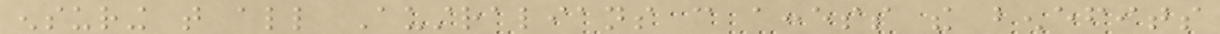ensuring that all Australians can access the benefits
